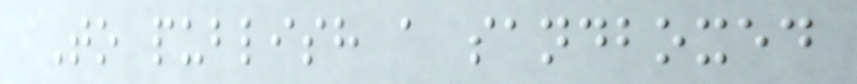To publish a sandboxed
